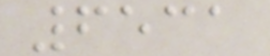6531
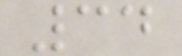34
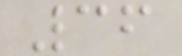36
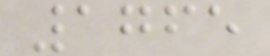1765
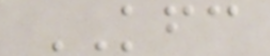KFC
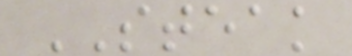STEAK
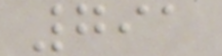791
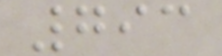793
